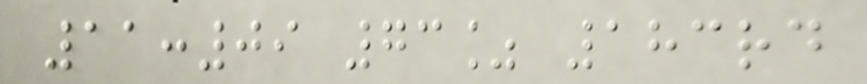11:09 73% 183rd
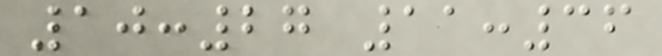10:27 11:36
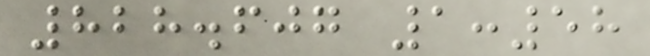828.607 1:58
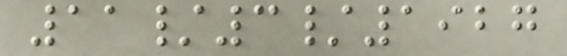11/3/1927
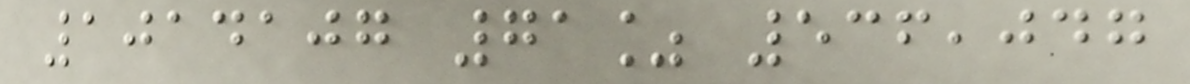1014107 71% 536,047
